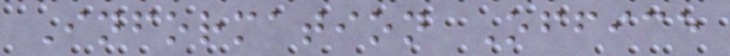Information Office
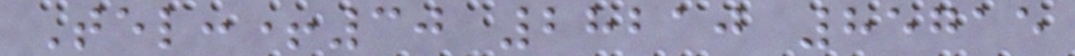Tel:+30 28210 85715
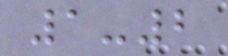1-2
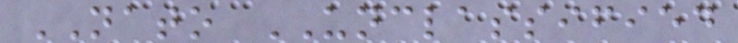NATO UNCLASSIFIED
